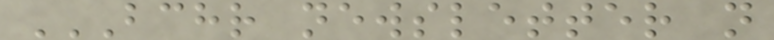BCHR NEWSLETTER N
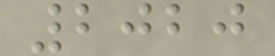2020
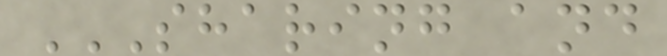SHARING AND
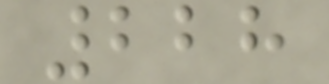228
